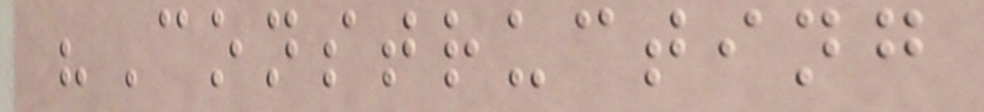"Constructing
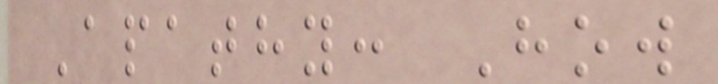Apathy: How
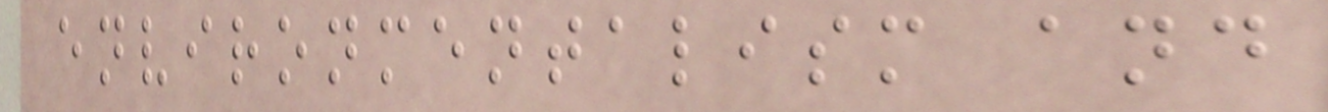environmentalism and
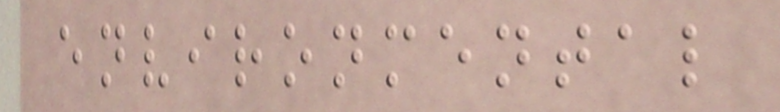environmental
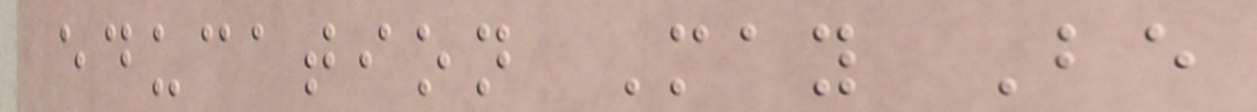education May Be
